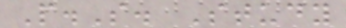P.S. Study
